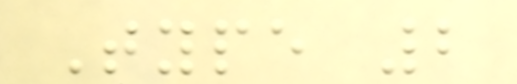Type 2
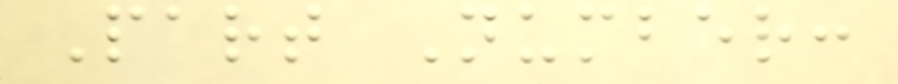Part Number:
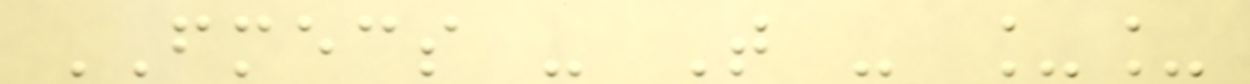FMECS - T - __
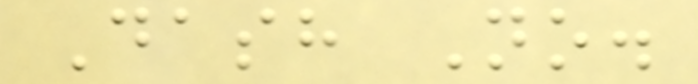Dash No.
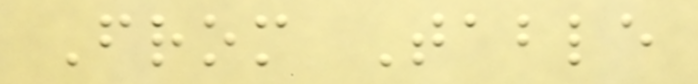From Table
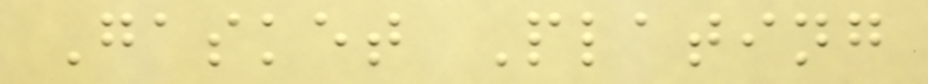Gasket Plating
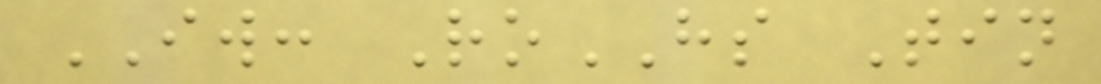IW: RoHS Tin
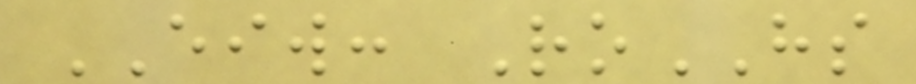EIW: RoHS
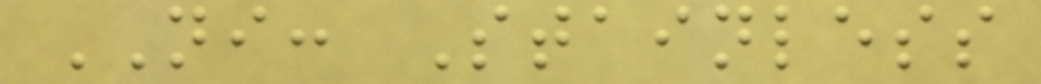NI: Stainless
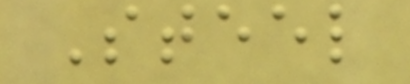Steel
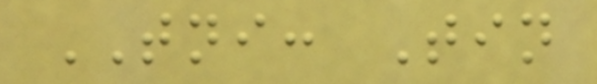TNI: Tin
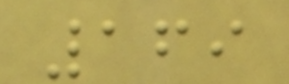169
